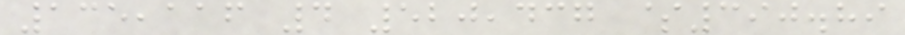135,116 4 520,437 $390.89
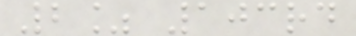2% 103rd
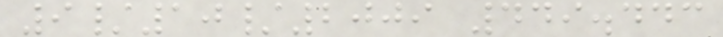9/10/2009 449.443
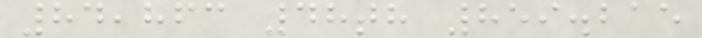84,863 48th 859.215
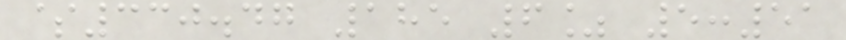$330.47 185 6% 5:51
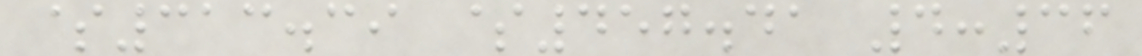$313.39 $457.41 4:36
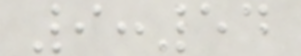9:54
